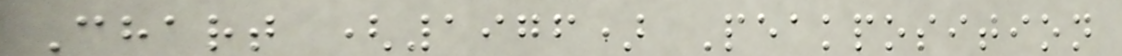Chart (1976) Peakposition
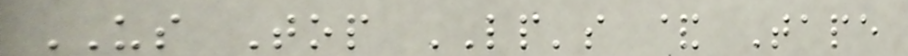US Top LP's & Tape
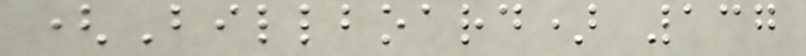(Billboard) 137
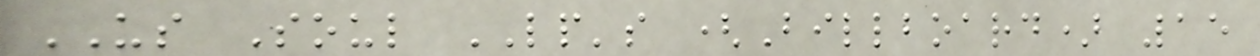US Soul LP's (Billboard) 15
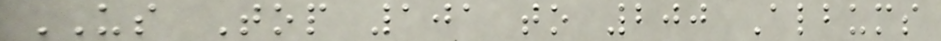US Top 101 to 200 Albums
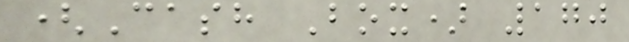(Cash Box) 170
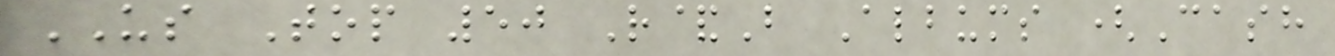US Top 50 R&B Albums (Cash
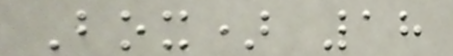Box) 18
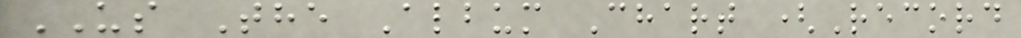US The Album Chart (Record
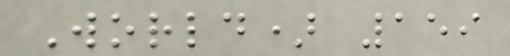World) 159
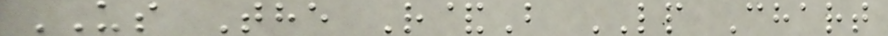US The R&B LP Chart
